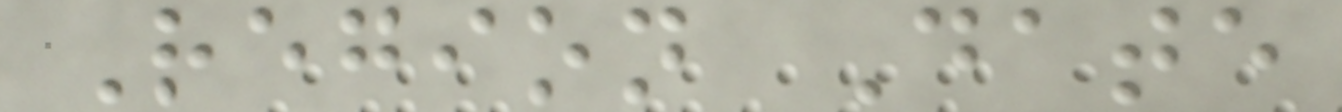Region Date
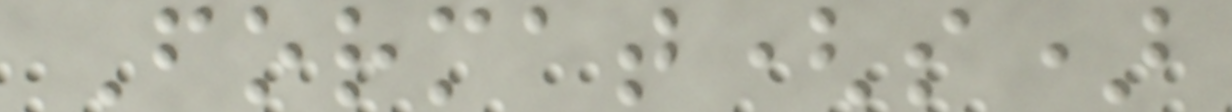Format(s)
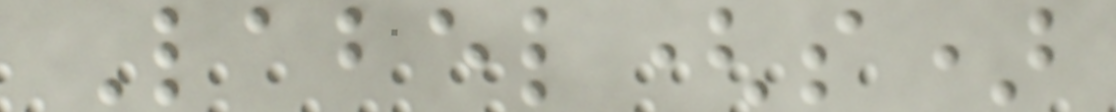Label(s)
